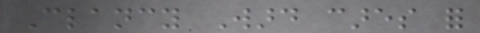Clancy Ward cares for
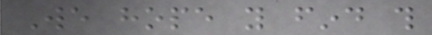We hope you find this
